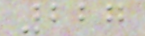227
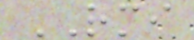RMI
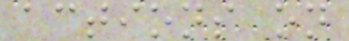actions on
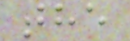the
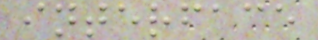interface
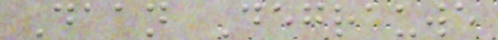Daan Degrauwe
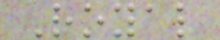Royal
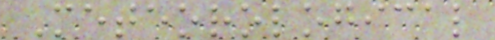Meteorological
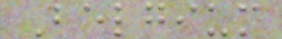Belgium
